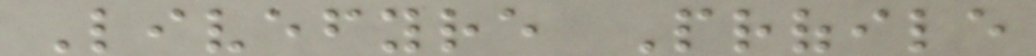Livefyre Profile
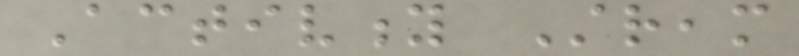Activity Stream
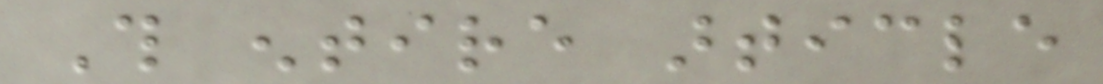This entire article
